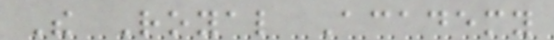The Royal Academy
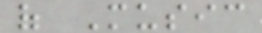of Music
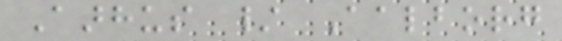Aarhus / Aalborg
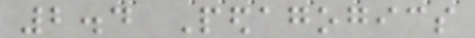2.4 Pedagogics
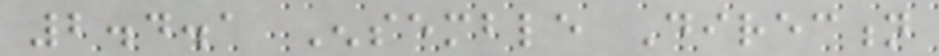2.4.1 Ensemble Direction
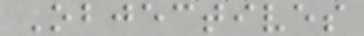Objectives
